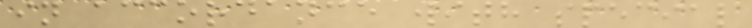in accordance with special
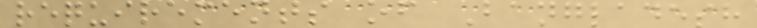requirements of Bangladesh
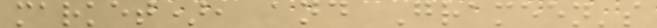market), and Grameen's
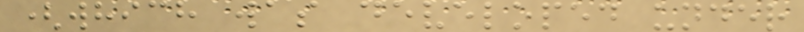(which was developed under
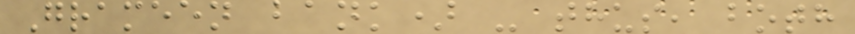Grameen bank) - thus, both
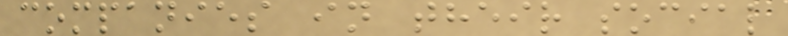companies in their social
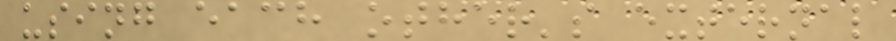using each other's external
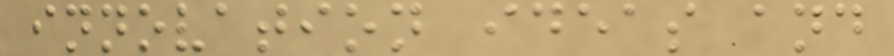innovation ideas and
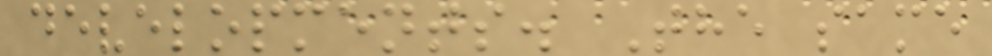developments. The same
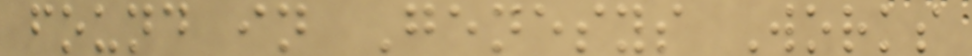found in Genesys Works
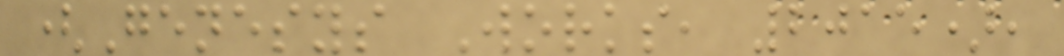(Genesys Works, 2015),
